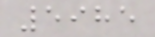5985
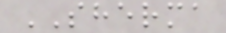SHERMA
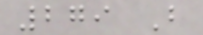279 B
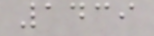1439
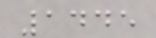1445
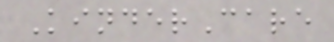KinderCare
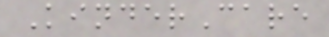KinderCare
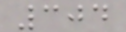304
